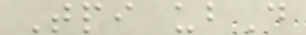Tpi ubD
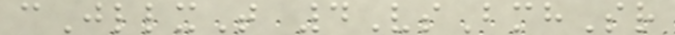cJllxT 4VsBmhSr
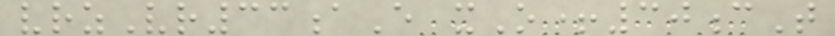vrzVr33aE xO+30cT
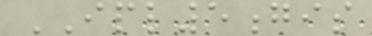IPL5gis
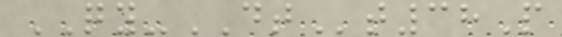QY-DTt38P
